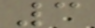3
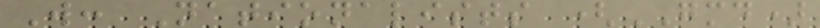W: Nationalists (GMD)
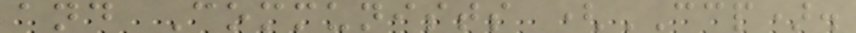and Communists (CCP).
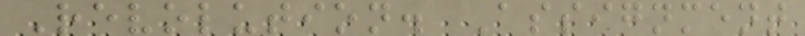Revolution. Assignment
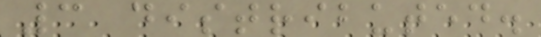3 distributed.
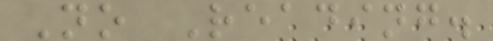No Reading.
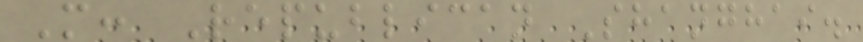M: Republican Shanghai.
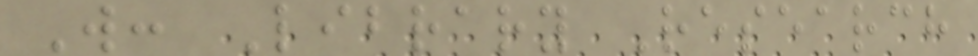W: Library Research
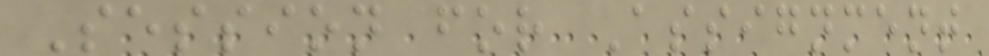Session for Assignment
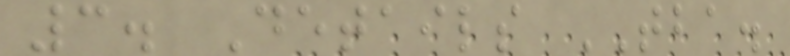3. Details TBA.
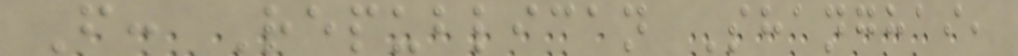F: Republican Shanghai,
